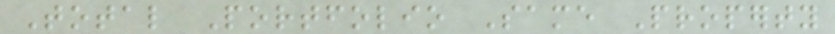Total Portfolio Same Property
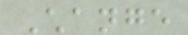Change
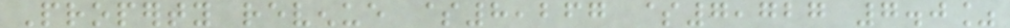Property revenue $8,267 $7,727 7.0%
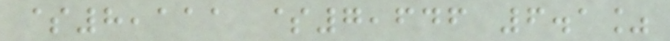$8,111 $7,646 6.1%
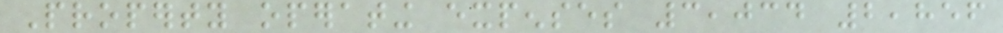Property operating expenses 3,034 2,856
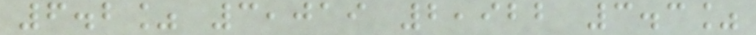6.2% 3,019 2,922 3.3%
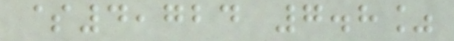$4,724 7.8%
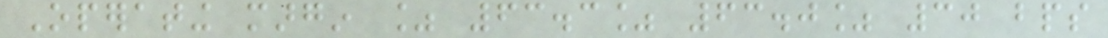Operating margin % 63.3% 63.0% 30 bps
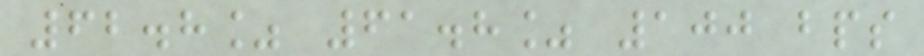62.8% 61.8% 100 bps
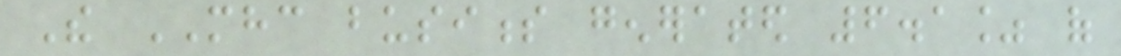The MHC business generated 6.1% of
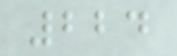224
